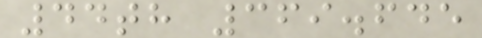44th 369.645
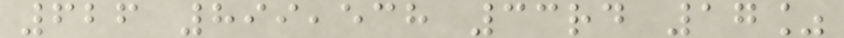626 899,538 33rd 17%
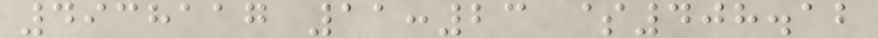4938117 11:23 $408.12
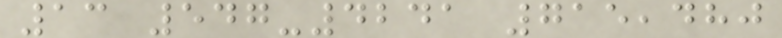13 547-4241 715,480
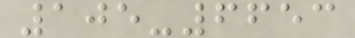105-6653
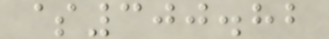$300.82
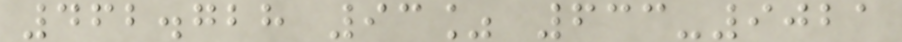462.728 93% 633-9021
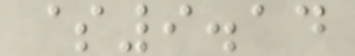$9.14
